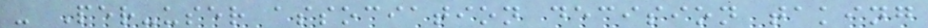- Per-user association decision taking
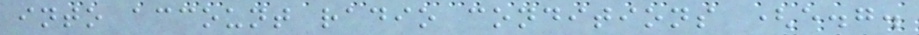into account radio conditions (e.g.
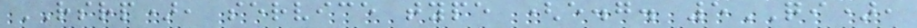RSRP), service type (e.g. 5QI),
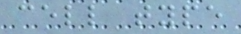cell type
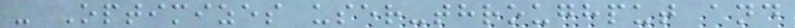- Optimizes user-throughput and
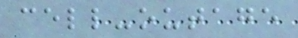cell-outage
